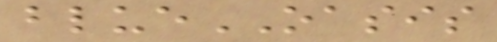blueOASIS
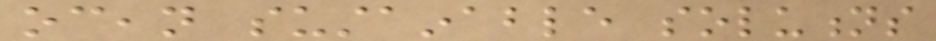ocean sustainable solutions
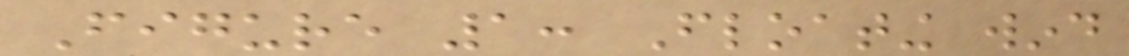Figure 1: Floating wind
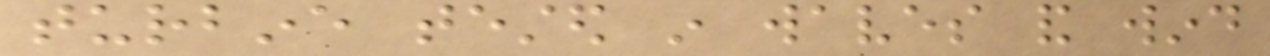turbine tested in waves and wind
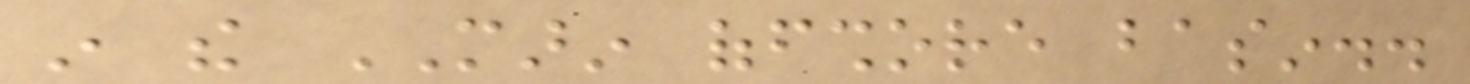in the MARIN offshore basin..
